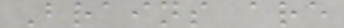Brains are
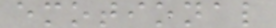emotional
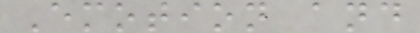Emotion and
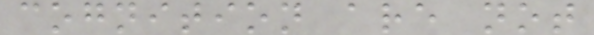cognition are not
